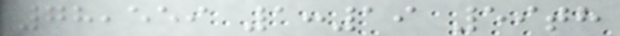78,559 1:19 59th
